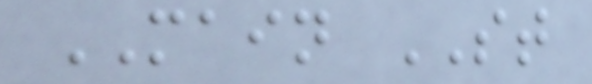MAIN ST
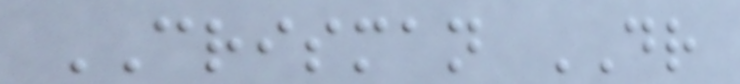CRISMAN DR
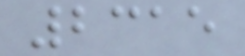2315
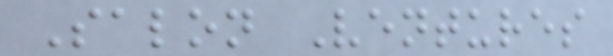Salon Ventures
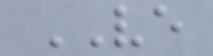VE
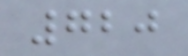720
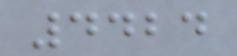4424
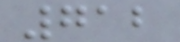712
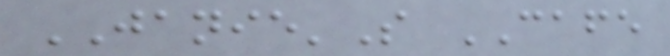JANIE'S CAFE
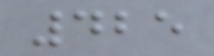425
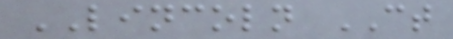LINCOLN CT
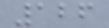126
